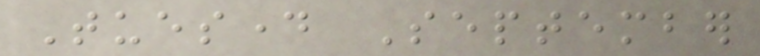Tuesday September
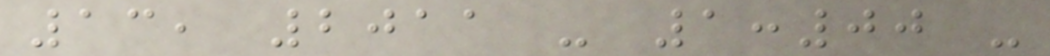13, 2011 - 1:00 -
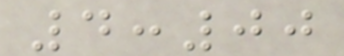4:00
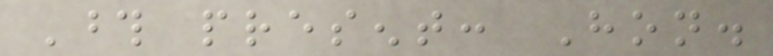Those present: Hon.
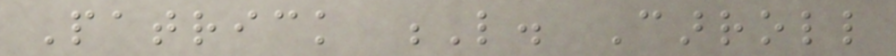Patrick L. Carroll
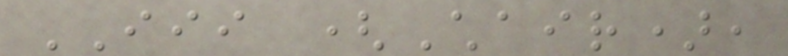III (Chair),
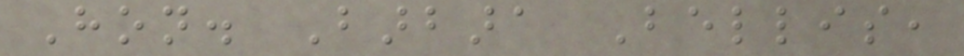Hon. Barbara Bellis,
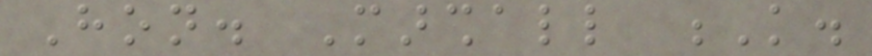Hon. Marshall K.
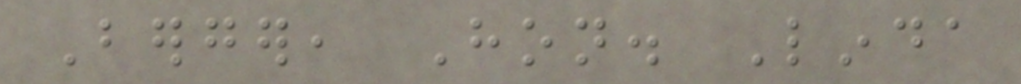Berger, Hon. Linda
